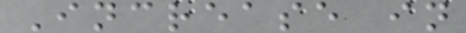Increase in
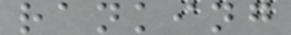ranking
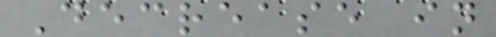Decrease in
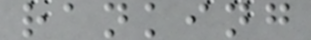ranking
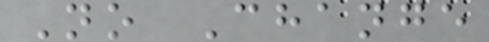No Change
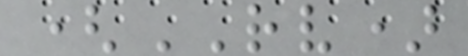(RV)
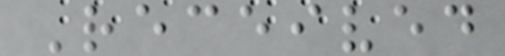Received
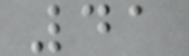41
